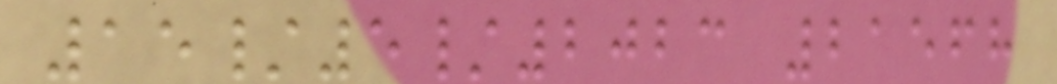15/5/2023 21568
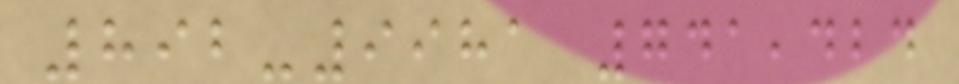892-9981 741,424
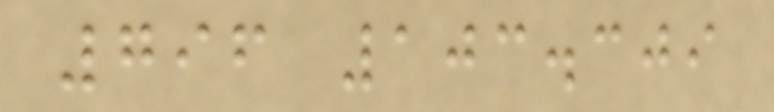796 103.309
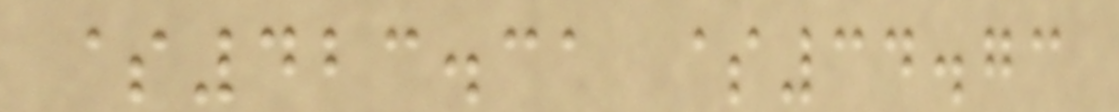$423.31 $34.73
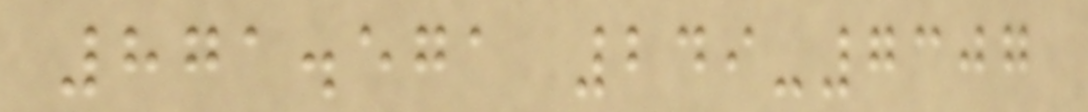871.571 249-7307
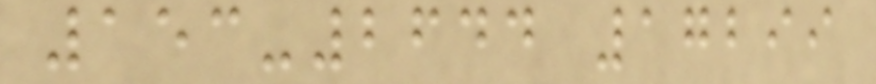153-2644 17299
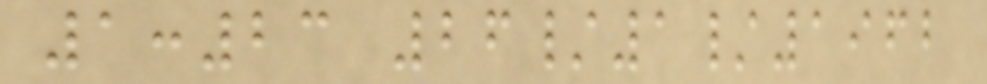1:23 26/1/1962
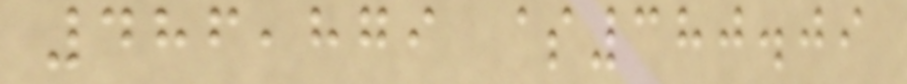486,879 $380.09
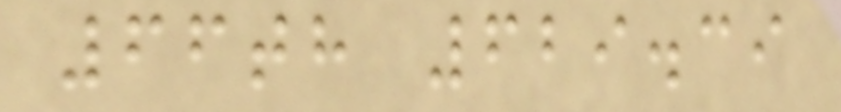66th 629.39
